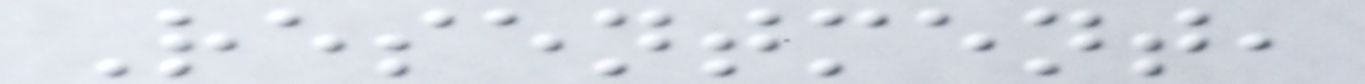Resentment,
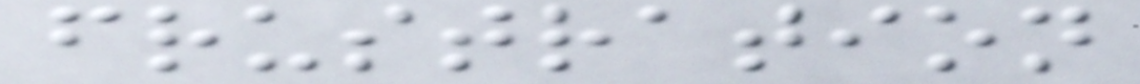frustration
